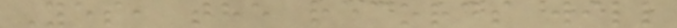Yes, the records will
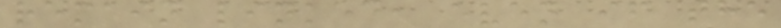remain linked, even if the
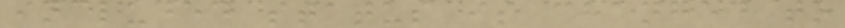included status is changed to
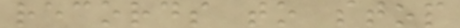records to stop
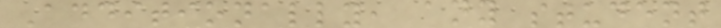Additionally, any student
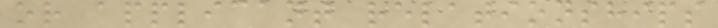or applicant relationships
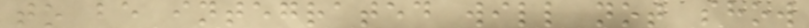to be integrated will not show
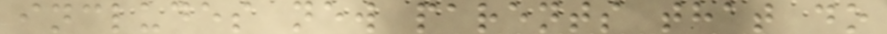includes new parents that do
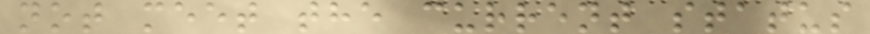not meet the current status
